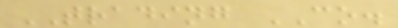TRADING CO.
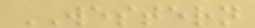WESTERN
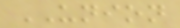UNION
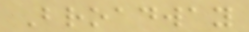Broadway
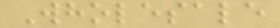Wholesale
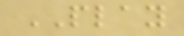PLAY
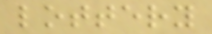lottery
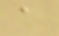a
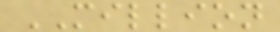MILLION
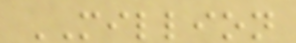MILLION
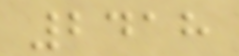2418
